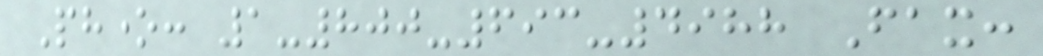Phone: 1-800-693-4988 Fax:
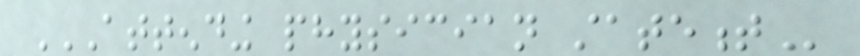ATTENDING PHYSICIAN STATEMENT
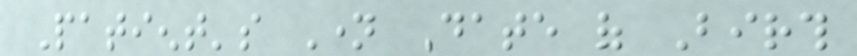Patient's Name Date of Birth
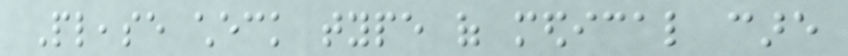Please check type of medical care
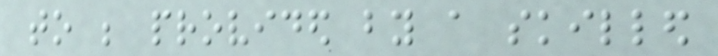to be provided by a skilled
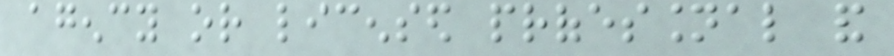agency or licensed professional and
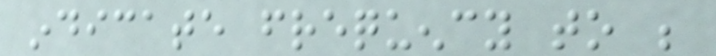indicate frequency to be
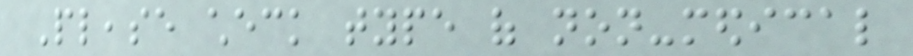Please check type of non-medical
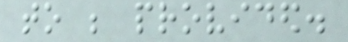to be provided.
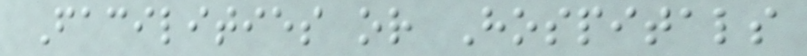Facilities or Hospitals
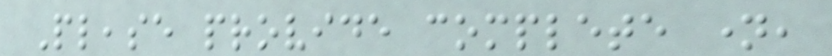Please provide complete name,
